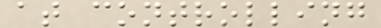at controlling
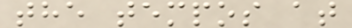the tempos at
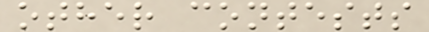other contests
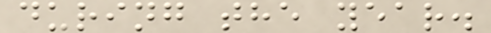during the year.
